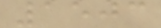1503
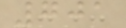701
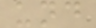und
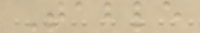Table
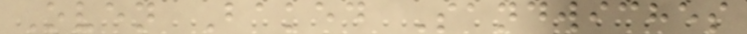Oven Baked Sandwiches
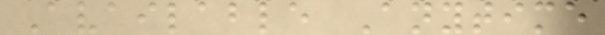Available Anytime
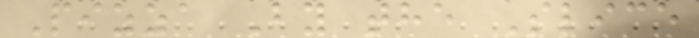Pizza By the Slice
